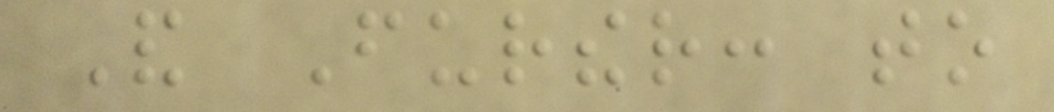And Further: to
